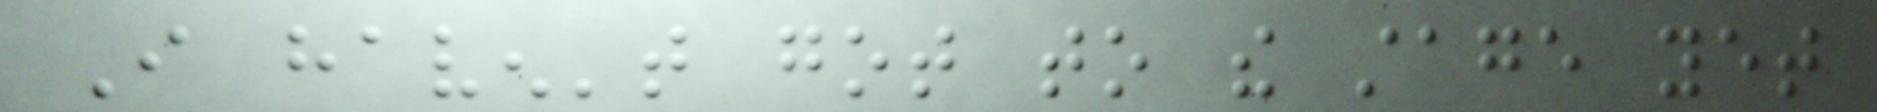I haven't got to the stage yet
